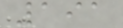191
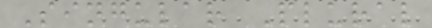Singular Plural
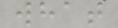what
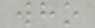who
